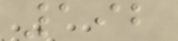192
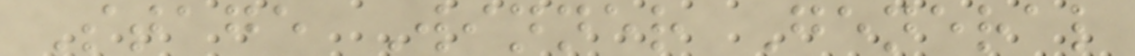Stage Winner General
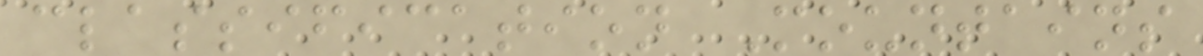classification Mountains
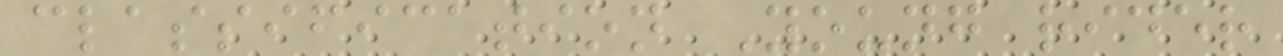classification Young rider
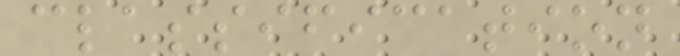classification
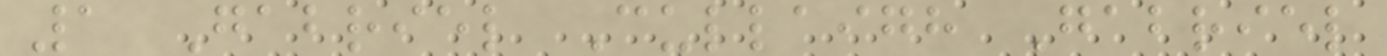1 Gabriel Cullaigh Gabriel
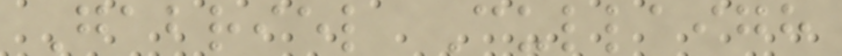Gabriel Cullaigh
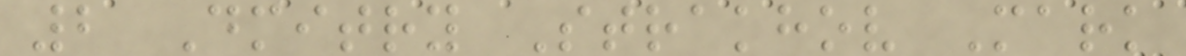2 Dmitry Strakhov Mark
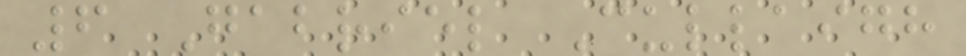6 Gabriel Cullaigh
